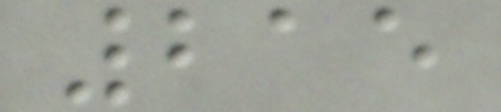215
